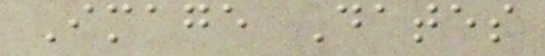Image Dates
